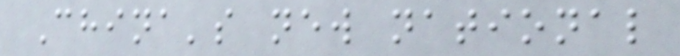China's new national
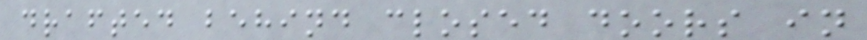drafted behind closed doors in
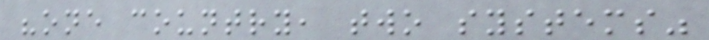"one country, two systems"
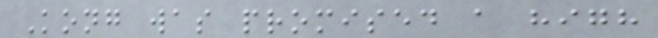Kong was promised a high
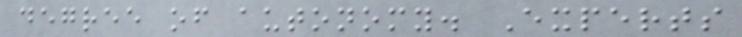degree of autonomy. Experts
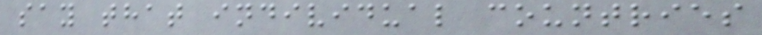say that individual countries
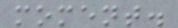moment.
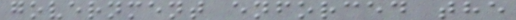government enforced the
